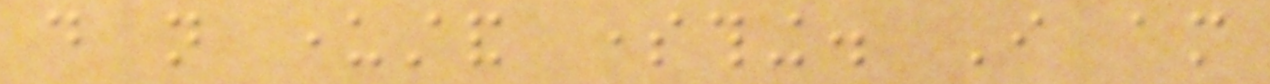do not understand something. I am
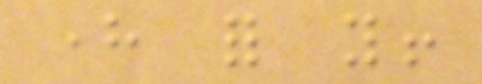here for you!
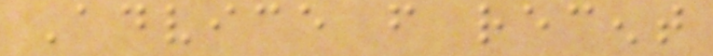Advice from recent
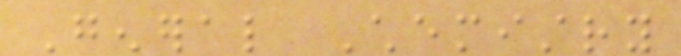General Chemistry
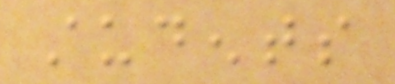students
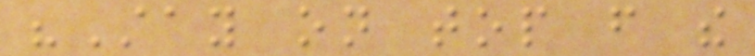"Stay on top from the
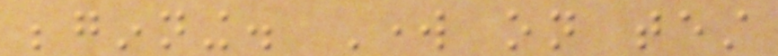beginning. Work on test
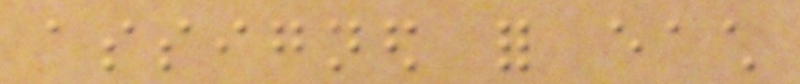assigned for each
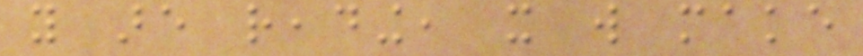you are reading, it will make
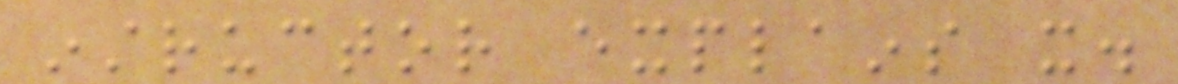instructor explains it.
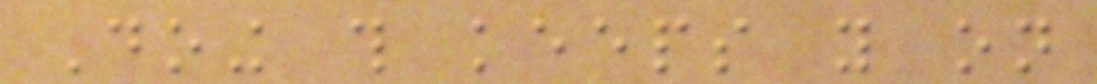Doing this keeps you on
